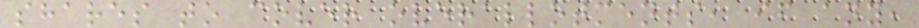shares to cover overallotments, if any,
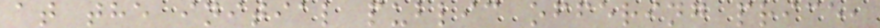at the initial public offering price,
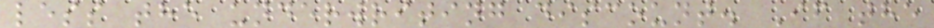less the underwriting discount. If the
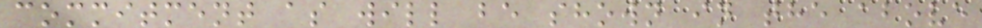commitment as will be shown in the above
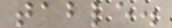table.
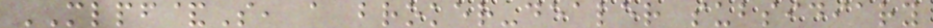MLPF&S, a broker-dealer subsidiary
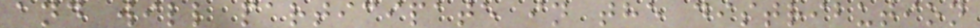and will participate in the distribution
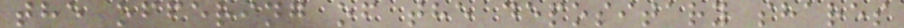the offering of the depositary shares
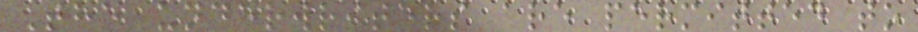The underwriters are permitted to
